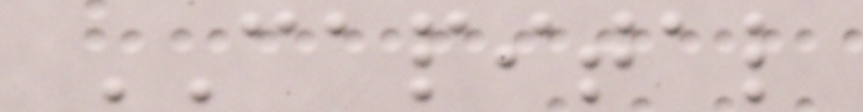CAPITAL
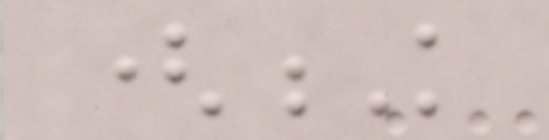(K
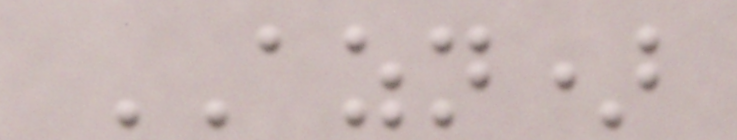AZN)
